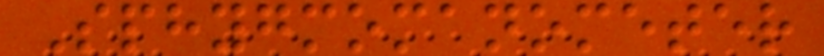Sphygmomanometer
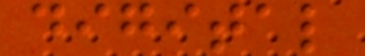digital
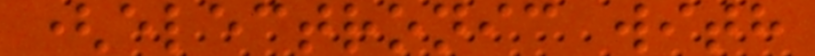(electronic with
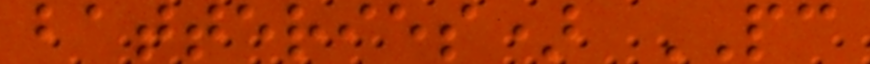batteries) PC
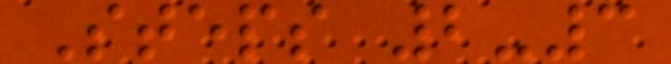Steps 2-3
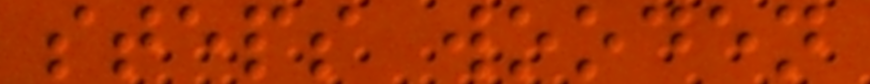steps wooden
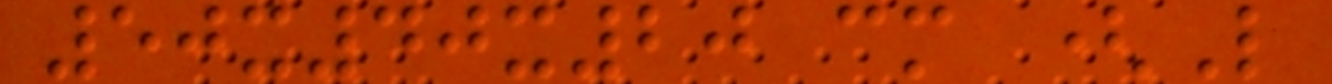50x40x20 cm (L
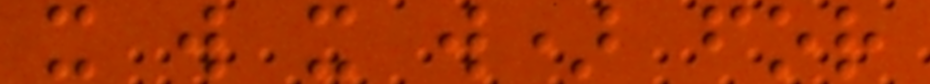x w x w) for
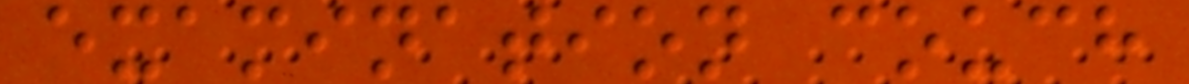examination couch
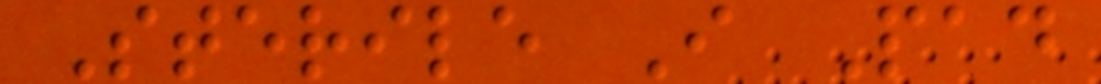Sterile I Pad
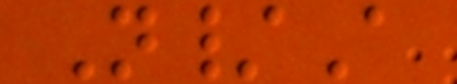N/A
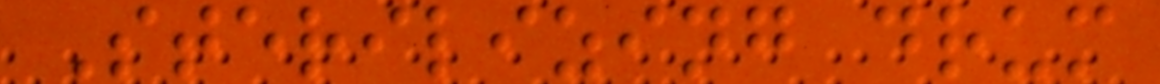Sterilizing drum
